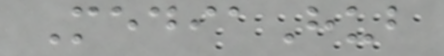MediaHub
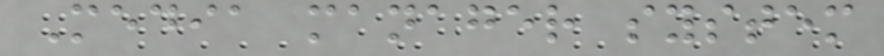Media manager system
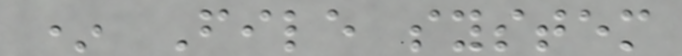* File system
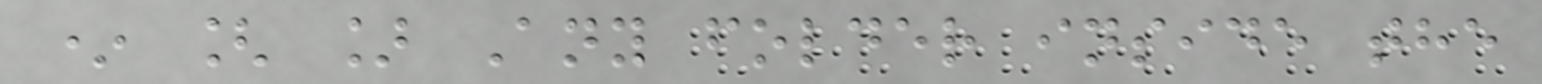* [ ] Any folder inside the
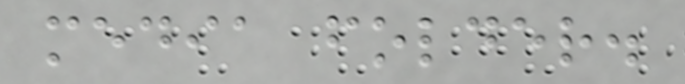media folder.
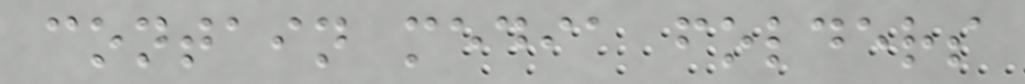contain media folders
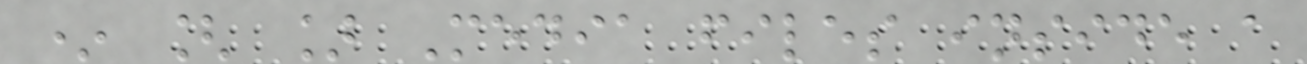* [ ] Media files inside a
